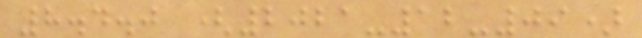8.4.0 (2021-12-09)
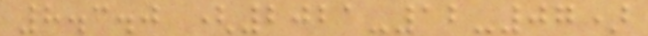8.3.0 (2021-12-07)
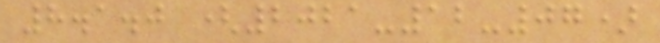8.1.0 (2021-12-07)
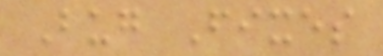Bug Fixes
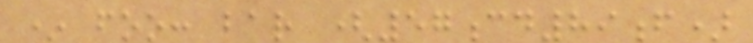* foo: bar (57cd89f)
